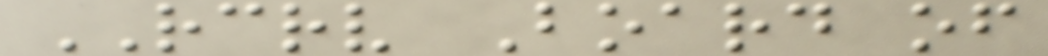RCRV Board of
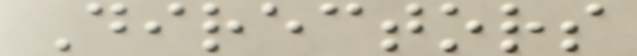Directors
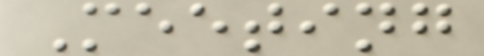Meeting
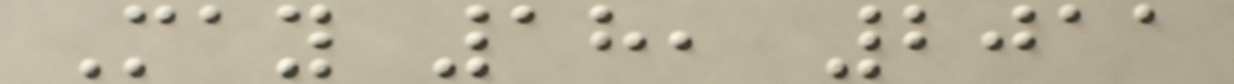May 18, 2011
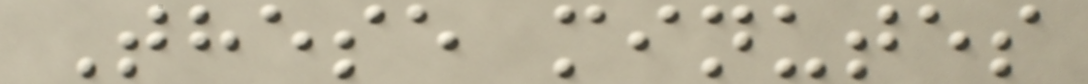These minutes
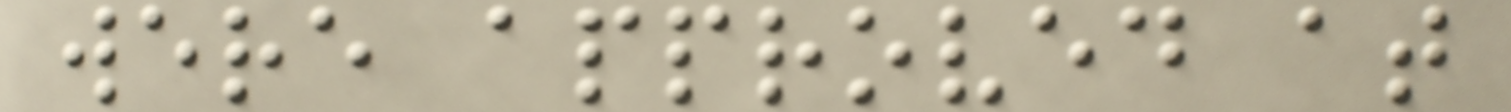were approved at
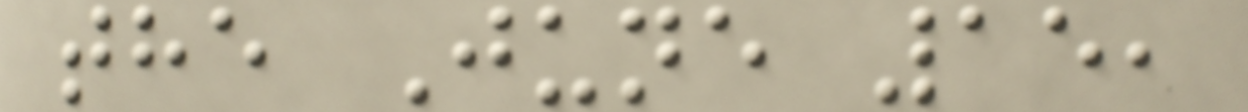the June 15,
